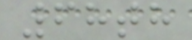68th
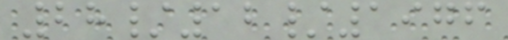28/12/1976
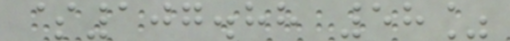$107.88 58%
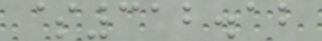$312.12
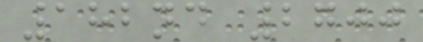182nd 2700
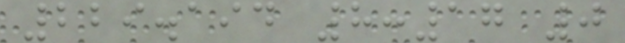229.194 8:17 0
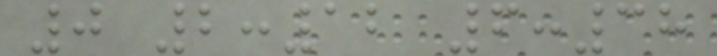0 2:12 6:38
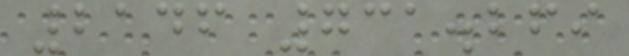2146 731.269
